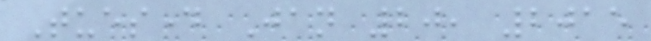Tuesday Jan 20, 2015
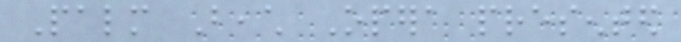Palm Beach Opera presented
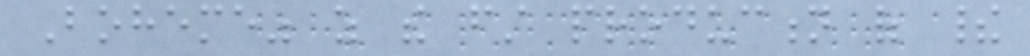Boheme" as the first production of their
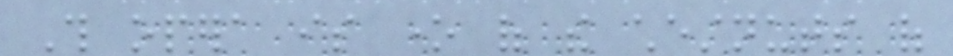This opera is one of the chestnuts of
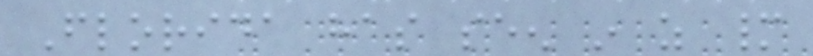Florida has seen in as many
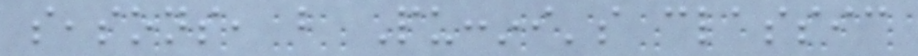seasons, but Puccini's classic
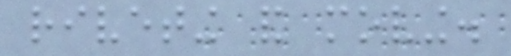riveting and moving.
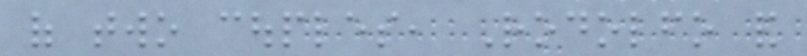of two couples, Rodolfo and
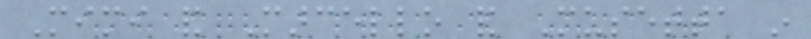Mimi and Marcello and Musetta in
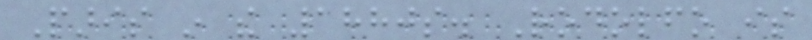Paris in the 1880s. Rodolfo is
